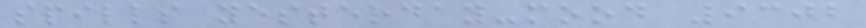spills yesterday-mood 9302
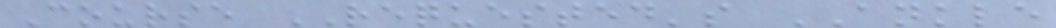Course REQUESTED's ANKLE
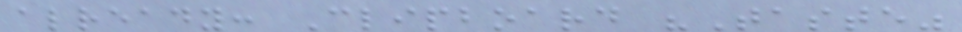already: Clipboard "Taste"
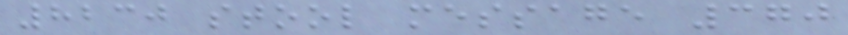8230 stool message 370
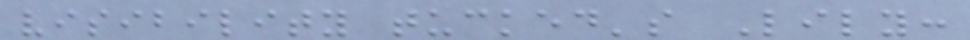visibility tucked's Lily:
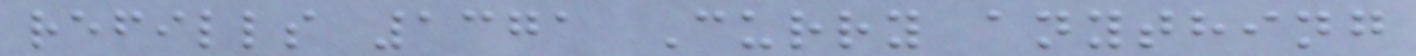refills 1371 Curry anything
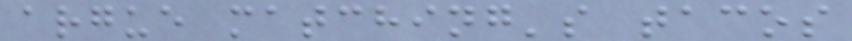argue matching's tacos
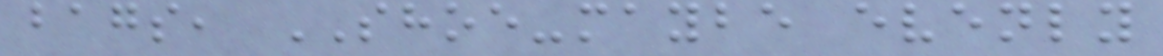bags, SHOE-maybe evenly
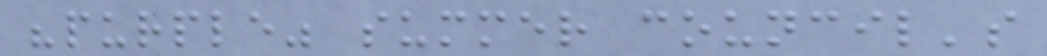"purple" summer council's
